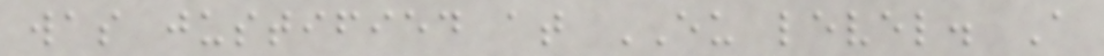was justified at EU level. A
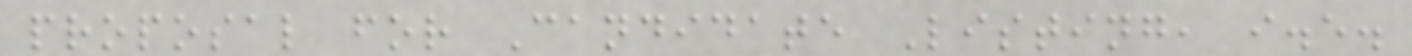proposal for Candidate Listing, i.e.
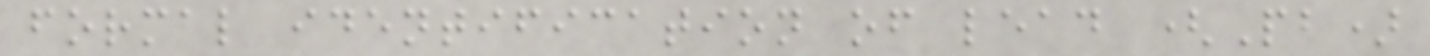formal identification of lead (Pb)
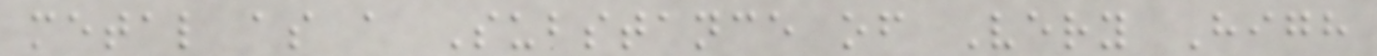metal as a Substance of Very High
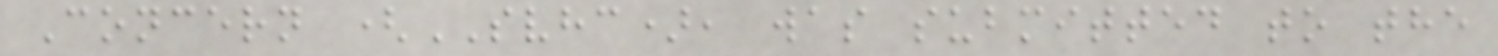Concern (SVHC), was submitted to the
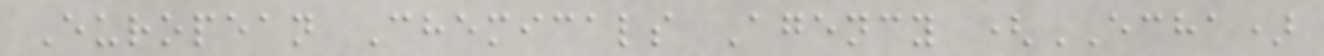European Chemicals Agency (ECHA)
